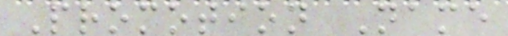Promotion Name
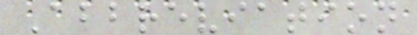Abbreviation
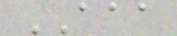AAA
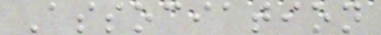Association
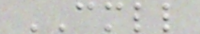CMLL
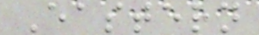Eastern
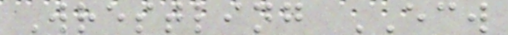Wrestling ECW
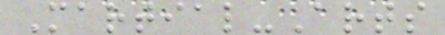Martial-Arts
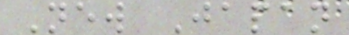New Japan
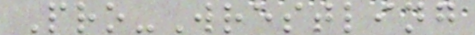Pro-Wrestling
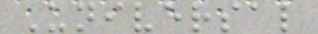Universal
